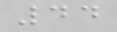44
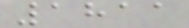1811
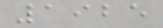1925
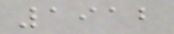1912
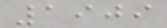1909
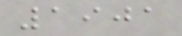1901
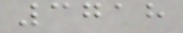3718
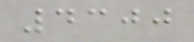4300
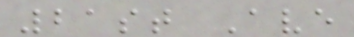21st Ave
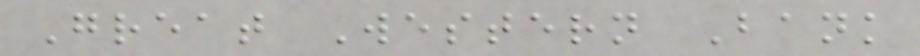Great Western Bank
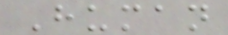Human
